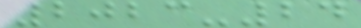2023-24
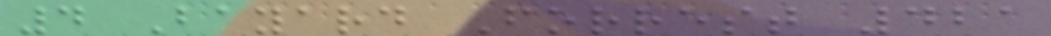4 Bayard Forrest 421
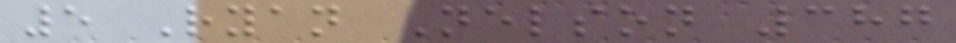5 Ryan Nelson 387
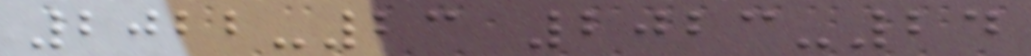2022-23 2023-24
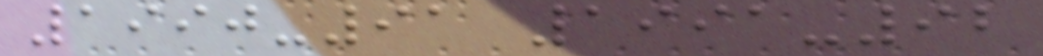1990-91 1991-92
